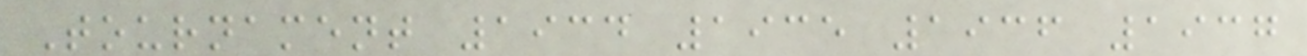Tournament 1934 1935 1936 1937
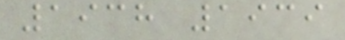1938 1939
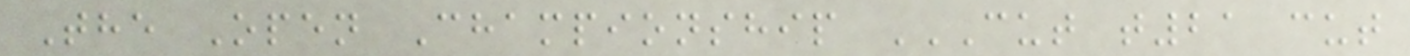The Open Championship CUT T21 CUT
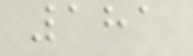181
